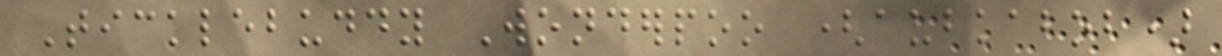Ticklebuddy Wonderpoo (aubkabob)
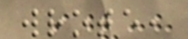wrote,
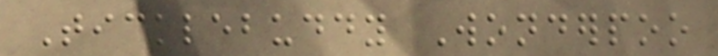Ticklebuddy Wonderpoo
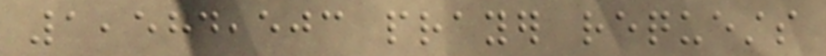1,584,503 prayer requests
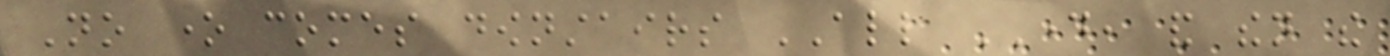No one comes downstairs ALL DAY, and then the
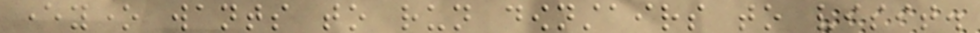everyone wants to run downstairs to visit.
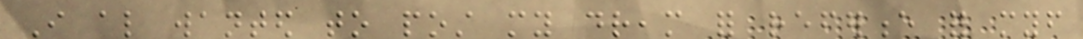I also wanted to post my dream for reference for myself
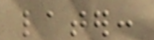later:
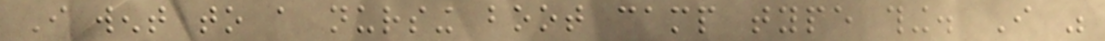I went to a nursing boot camp type thing. I was
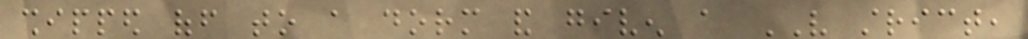shipped off to a dorm and given a VERY strict,
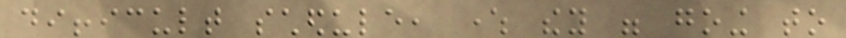difficult schedule, where they were going to
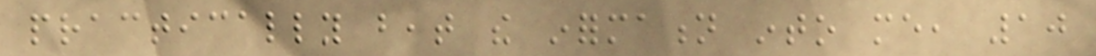practically beat the information into me, 10
